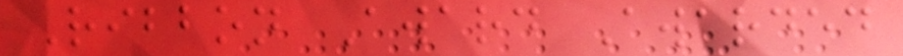Ribbon Award Awarded
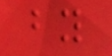by
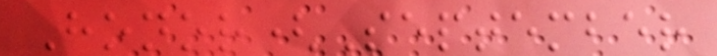Honor(September
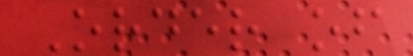Order of
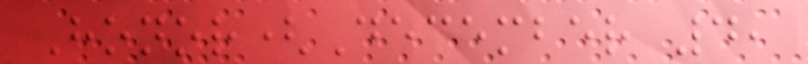Honor(December 4,
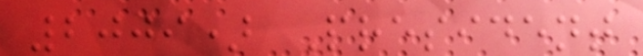2009) President
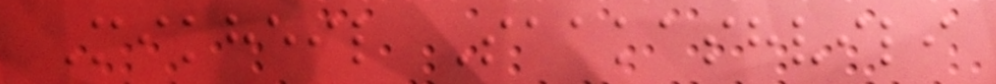Mikheil Saakashvili
